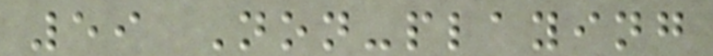59 Non-playing
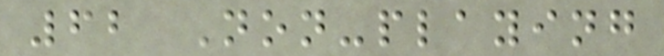62 Non-playing
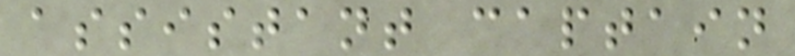assistant captain
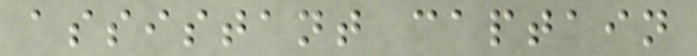assistant captain
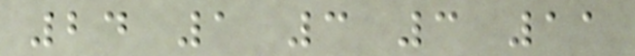24 1 3 3 11
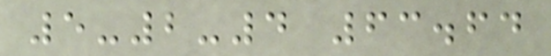5-2-4 63.64
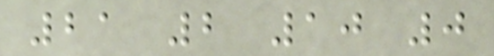21 2 10 0
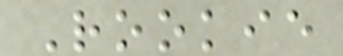Rookie
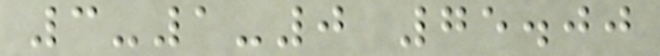3-1-0 75.00
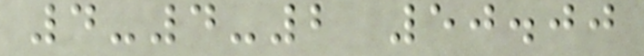4-4-2 50.00
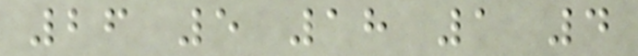26 5 18 1 4
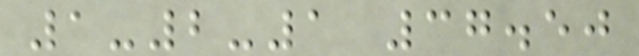1-2-1 37.50
